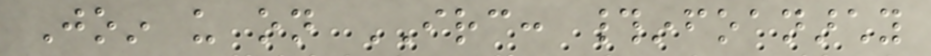Join us on IRC: #infoanarchy
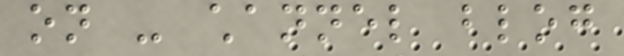on - channel blog
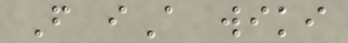From iA wiki
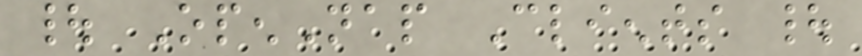| OpenNap Clients |
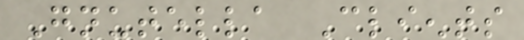Gnutella Clients
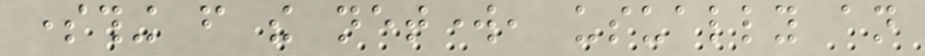something from the network, usually an
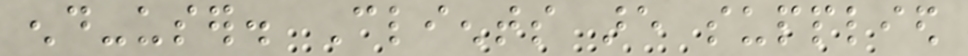end-user. Clients are supplied
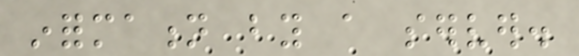information by a server.
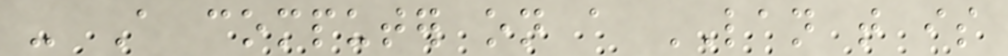- A computer on a LAN that is
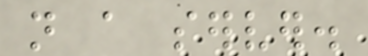not a server.
